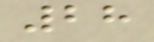28
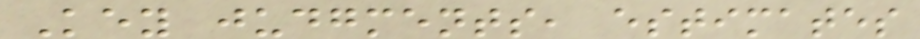Key judgments, estimates
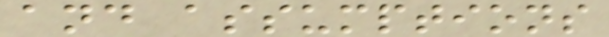and assumptions
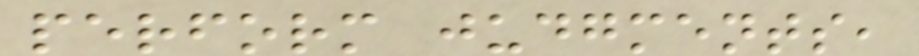perform judgments,
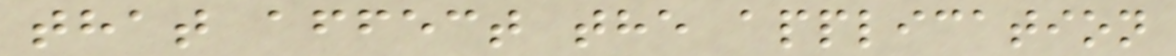that affect the application
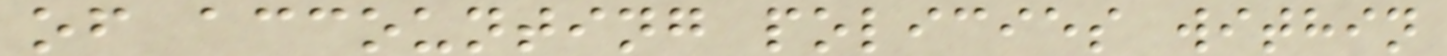of accounting policies within
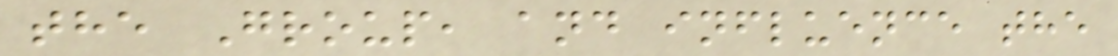the Group, and influence the
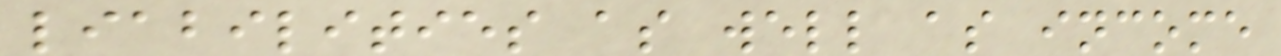liabilities as well as income
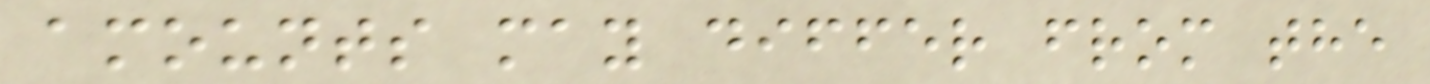amounts may differ from the
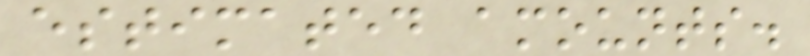estimated amounts.
